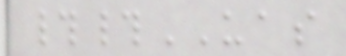##UAS
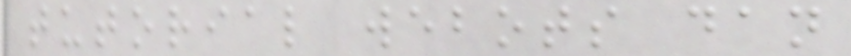tutorial webots dan
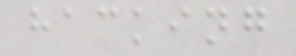hacking
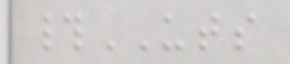#UTS
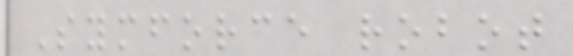Symforce robot
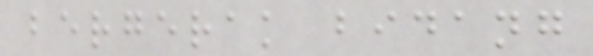bergerak bidang
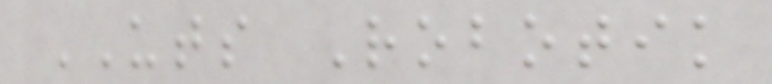UTS Robotik
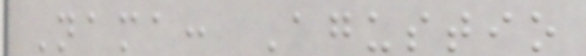Nama: Agustio
